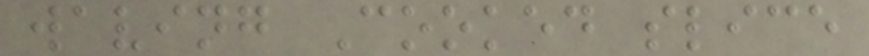waving Cooked slice
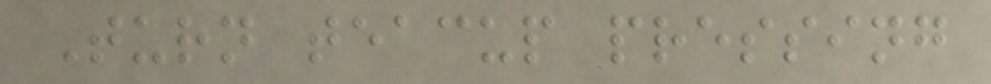Turn teacup pressing
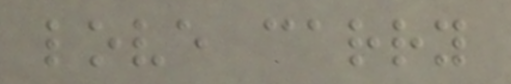love carry
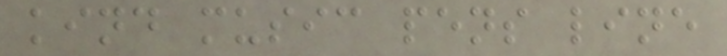kind music pens line
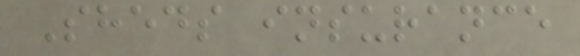Sheds insurance
